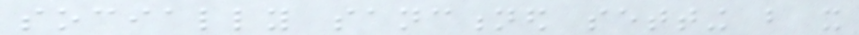socially sanctioned setting but it
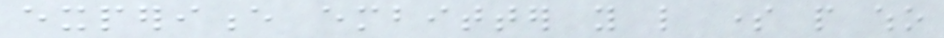experience embitter you like some people who
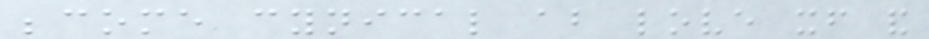become cynical about love itself and
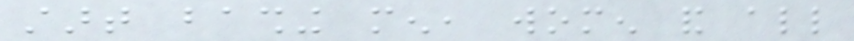start bashing men, women and all
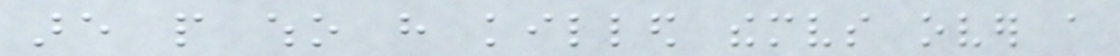are people who have killed themselves over a
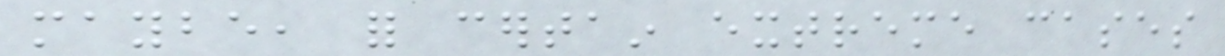maybe, for certain extreme cases
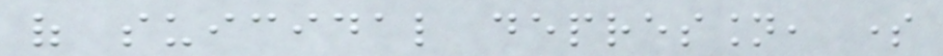of suicidal depression, some
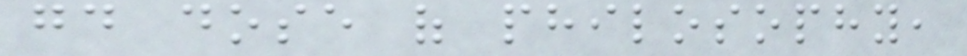good dose of philosophy,
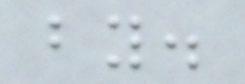by.
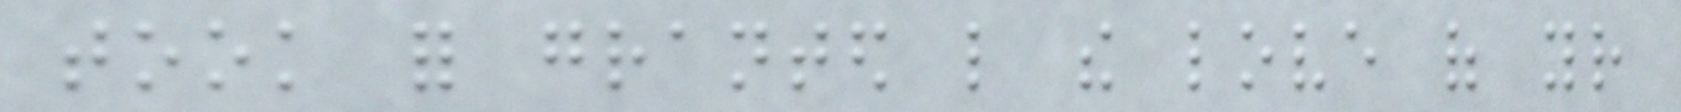took for granted like the love of your
